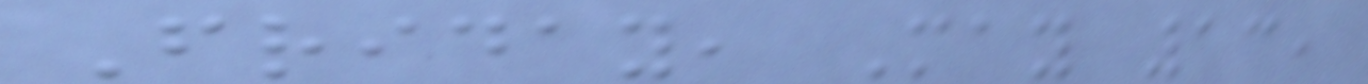Friday, May 13,
